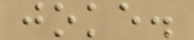joke.
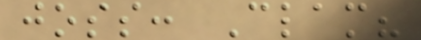joss: Clam?
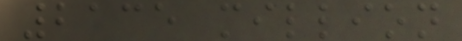2135 million
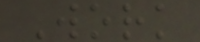Work
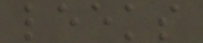leeks
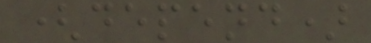(depend)
